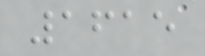1615
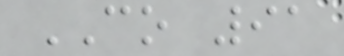CO 91
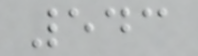543
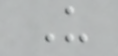U
